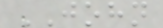JOHN
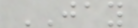JAY
